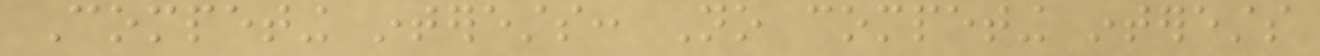Competing interests: No competing interests
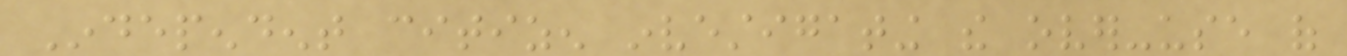Independent citizen investigating the over-use of
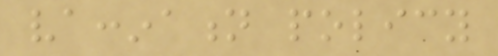vaccination policy
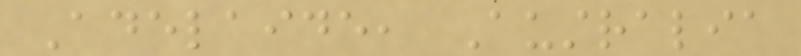Adelaide, Australia
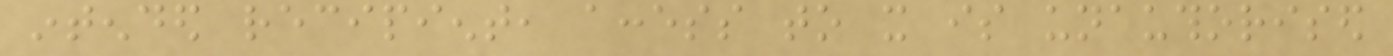intended recipient, access to it is unauthorised
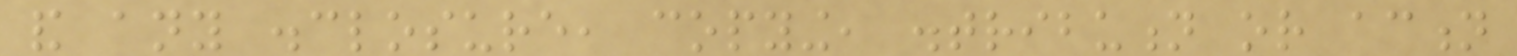and any disclosure, copying, distribution or action
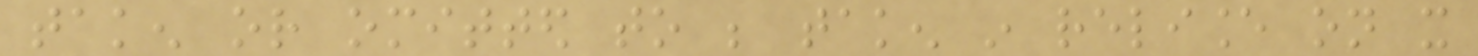taken or omitted to be taken in reliance on it
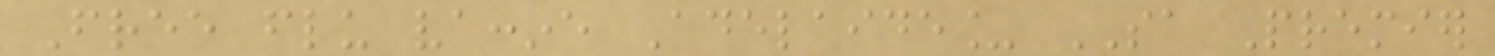Free flu vaccine Adelaide_ SA Premier
